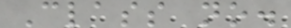Class no.
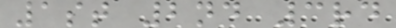1st 2nd 3rd
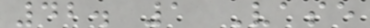42. 1 Vase
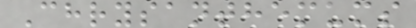Chrysanthemums
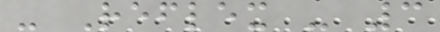- Reflex - 3
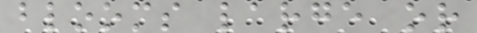blooms large or
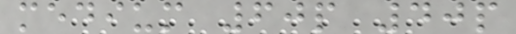medium 60p 40p
